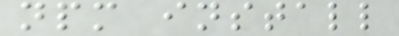npm install
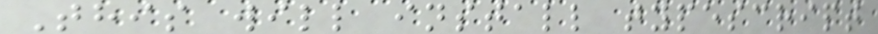This will install typescript
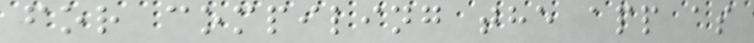for compiling the app as
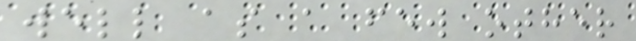well as a few other
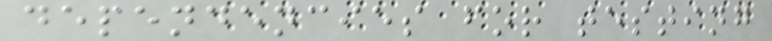dependencies for testing
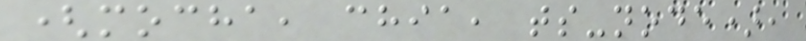(mocha, chia, ts-node),
